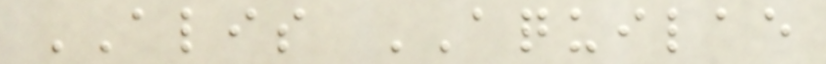ALIS AQUILAE
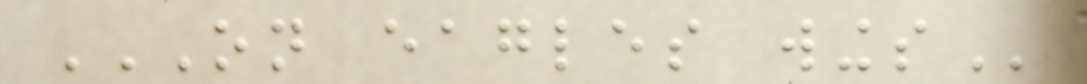ON EAGLES WINGS
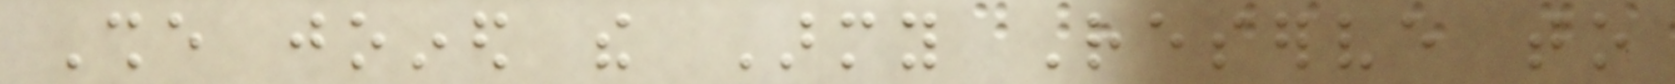She joined the Army Reserve to
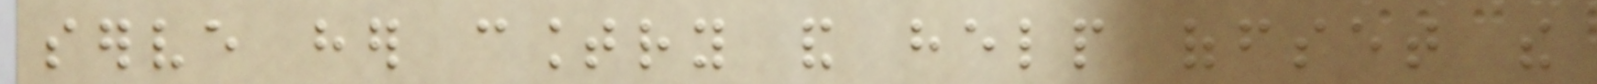serve her country and help offset the
